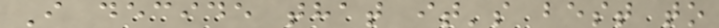I decide that it's best to
